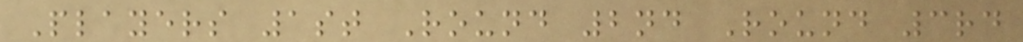Players 1st Round 2nd Round 3rd
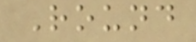Round
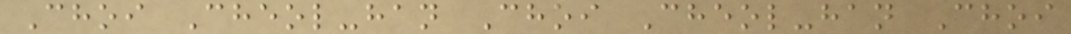Choi Cheol-han Choi Cheol-han Choi
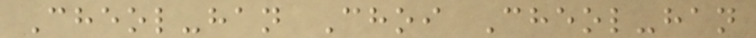Cheol-han Choi Cheol-han
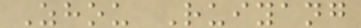Zhou Ruiyang
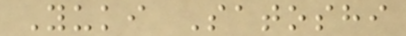Yuki Satoshi
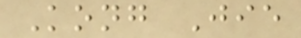Kong Jie
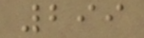299
